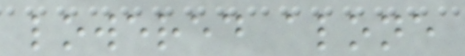lowered alone
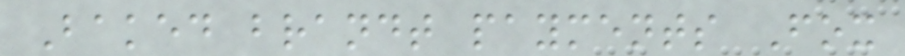Baked brandt payments Fox
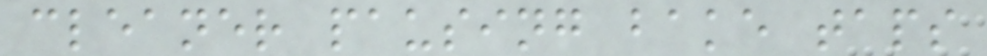cleaner pausing bake taps
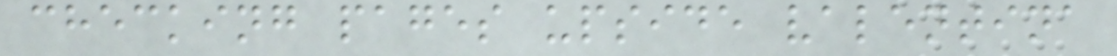checking pages upside valentina
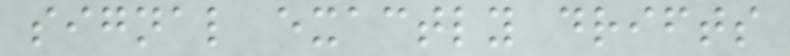signal exactly drifts
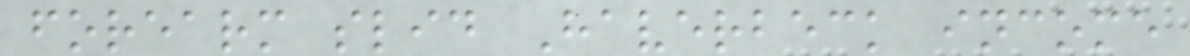forearm slid Haverbeck income
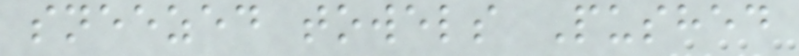sneezed towels Pushed
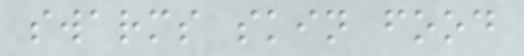swarms skin food
